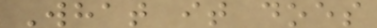What it does
